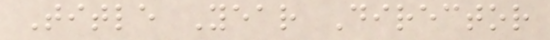Title Year Director
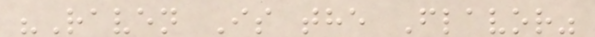"Raven Is the Flavor"
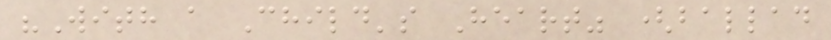"With a Child's Heart" (ballad
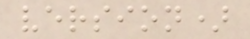version)
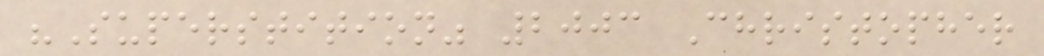"Superstition" 2003 Christopher
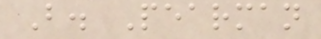B. Pearman
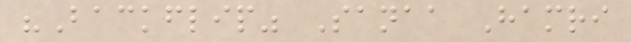"Backflip" Sanaa Hamri
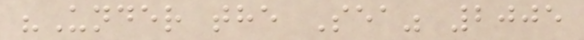"Under the Sea" 2005
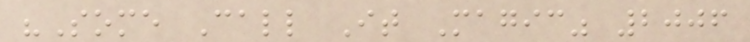"Some Call It Magic" 2006
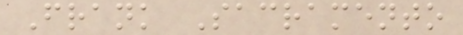Frank Sacramento
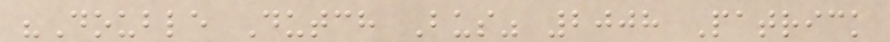"Double Dutch Bus" 2008 Patrick
